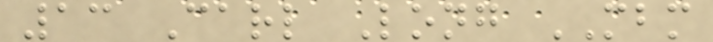13 Carl Long MBM
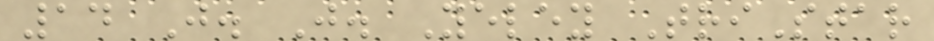14 J. J. Yeley TriStar
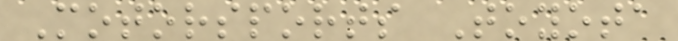Motorsports Toyota
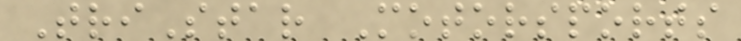TriStar Motorsports
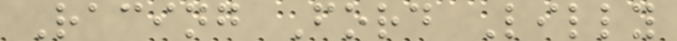Racing Ford Lilly
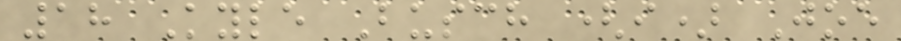18 Kyle Busch (i) Joe
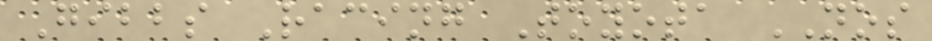Gibbs Racing Toyota NOS
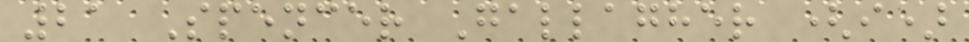21 Spencer Gallagher (i)
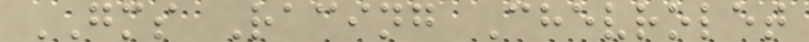GMS Racing Chevrolet
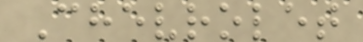Chevrolet
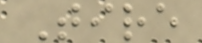Tire
